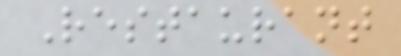Restaurant
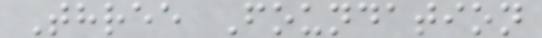Three Foundation
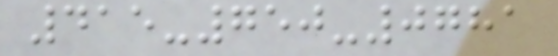415-750-0781
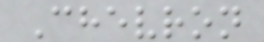Chevron
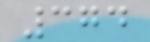374
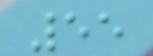55
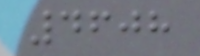4608
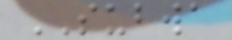SUBWA
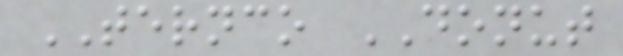TERNCO DONUT
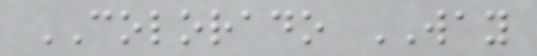COLORADO WAY
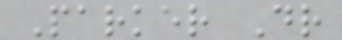Parker Dr
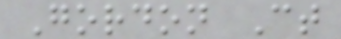Gordon Ct
